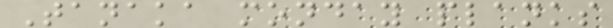Tanaka monday planks
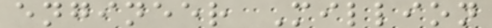engineer Million
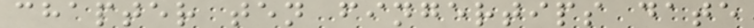chapter ten fingertips date
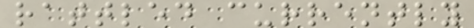rattled currently
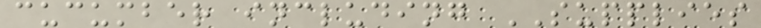cucumber including SUPPLIES
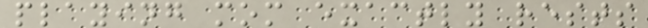playing mom exactly rests
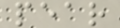pear
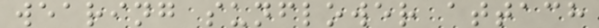wearing sunflower attach
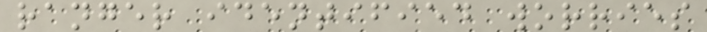ranger identified worries
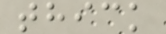thick
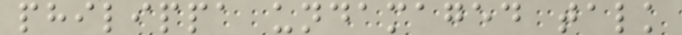philippa undamaged talk
